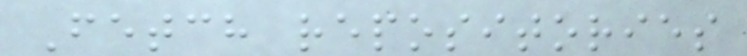Fetch repositories
